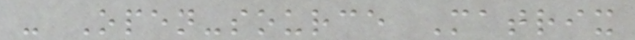- Open-source Matrix
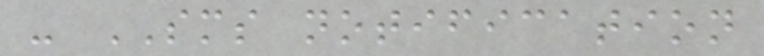- SMS notification
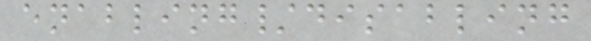enabling/disabling
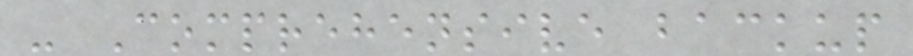- Comprehensive backup
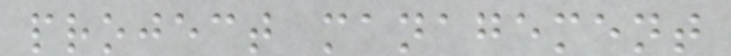project management
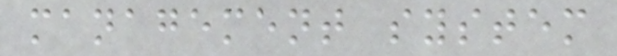management system
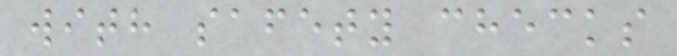with safety checks
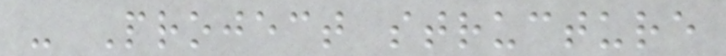- Project structure
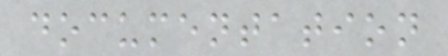documentation
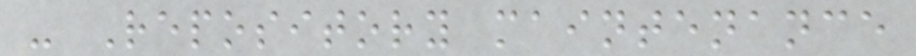- Repository maintenance
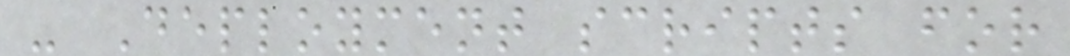- Deployment scripts for
